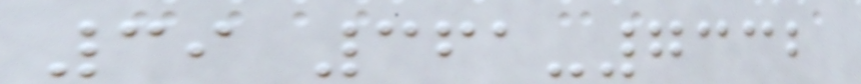39 361-7332
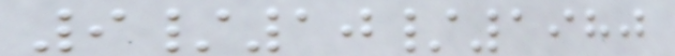9/10/1980
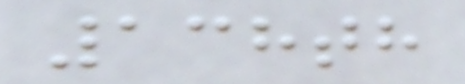138th
